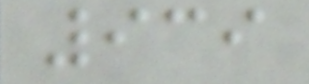939
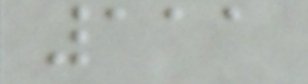111
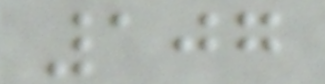107
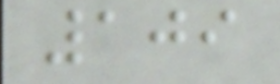109
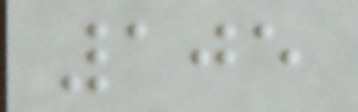105
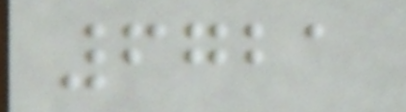6721
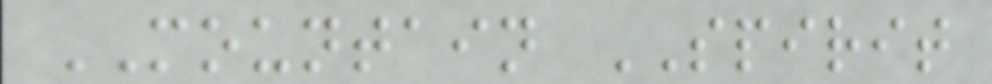MOUNTAIN SPIRIT
